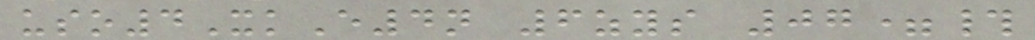uso4XkE4n 6zys 07=#
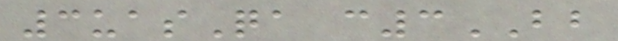3uasQa c3BB
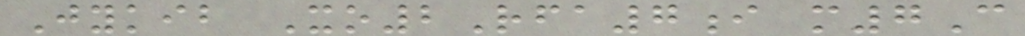Jykib Xo2Rfa7i m7C
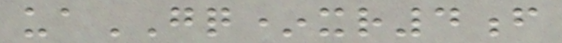uaGQ*xr4f
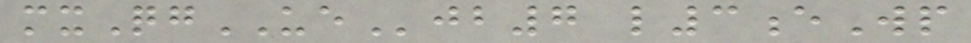mxQgUEjb7 l3eWp
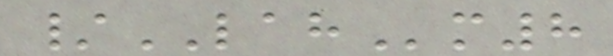/LAHm8
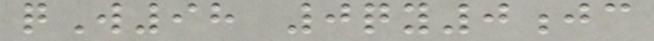qW98 0qy0jc
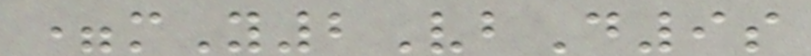=mY2VbD9s
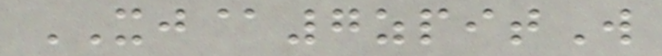XJ@7zpitW
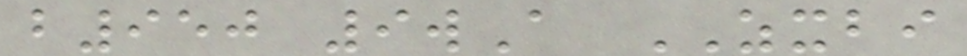b950 9wA ZXBI
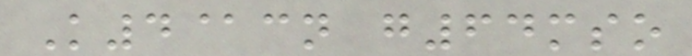K4@cn g64mso
